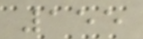155
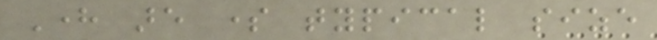Here are some typical size
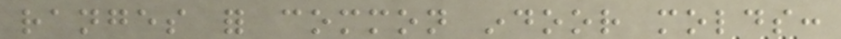ranges for common indoor molds:
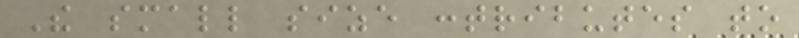The small size contributes to
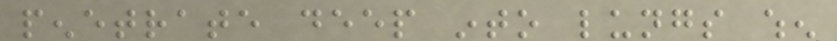penetrate deep into lungs when
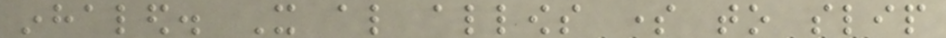inhaled. It also allows some to slip
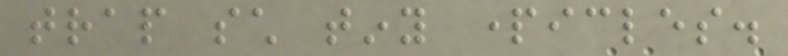trap such tiny particles.
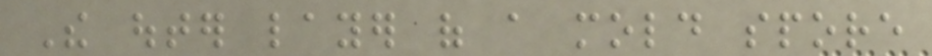The outer layer of a mold spore
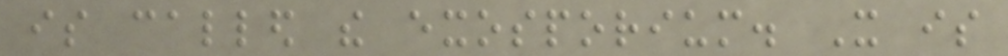is called the exosporium. It is
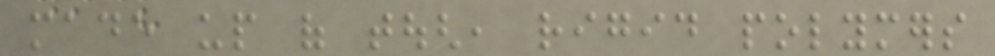made up of tough, rigid polymers
